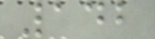142
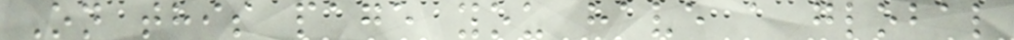On this page you have a global
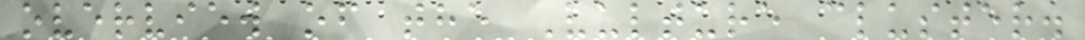overview of the Vulture cluster.
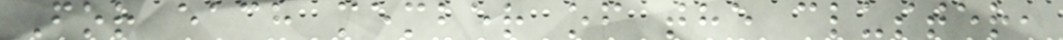For each member of the cluster,
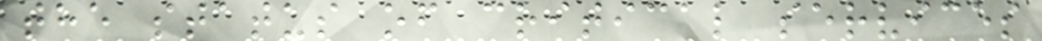the status of critical services
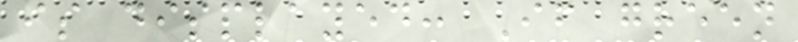is displayed: If green
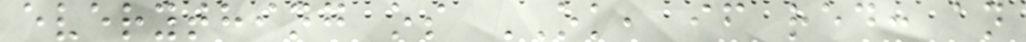everything os OK, if red: an
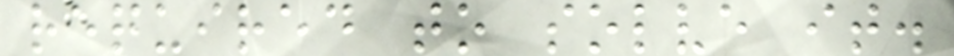required to solve it.
